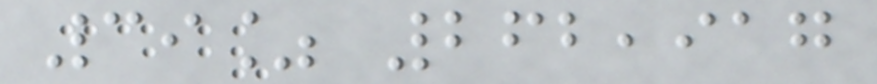39% 262,917
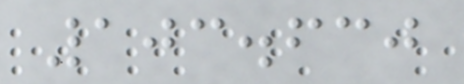103.630
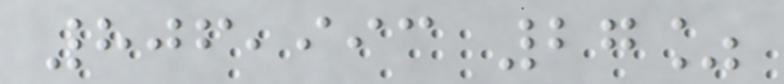806,993 27%
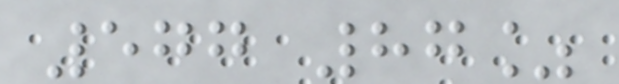577 87%
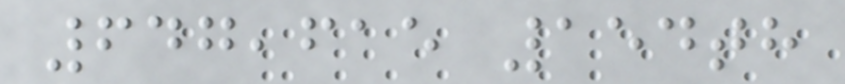647,615 154th
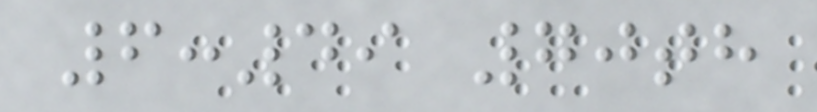6:49 70th
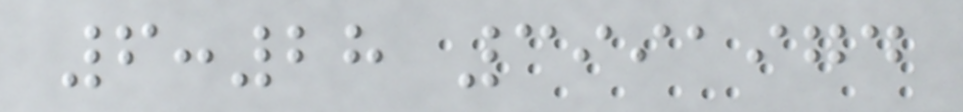6:28 3991974
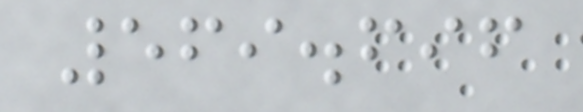569.696
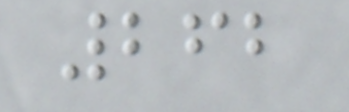262
